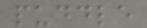puddle
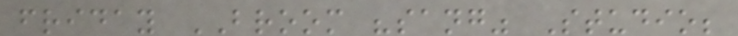friday BROOM "sang" Studio;
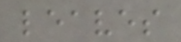leaves
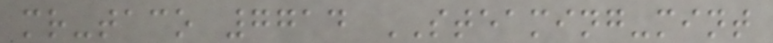mr-taco 7714 STEAMING-mint
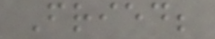Fried;
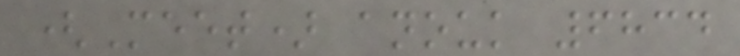(Meet) anouk 6834
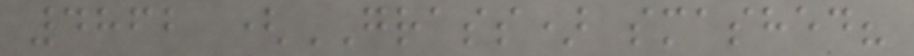4862 (GRASS) smashed?
